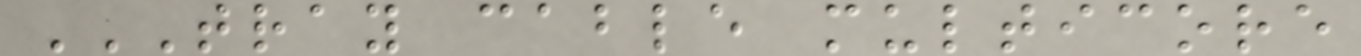TRAY CABLE MULTICORE
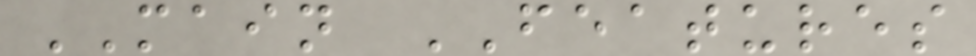MAIN FEATURES
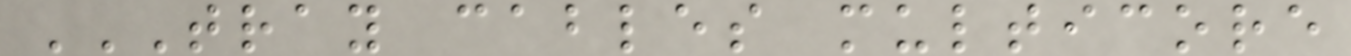TRAY CABLES MULTICORE
